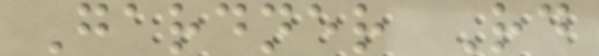Gardner Rd
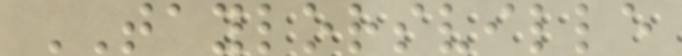TAYLORSVILLE
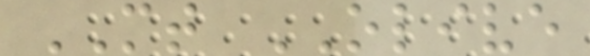MT OLIVE
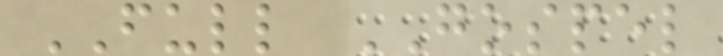FULL GOSPEL
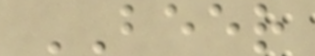BEER
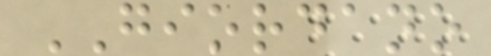GIORDANO
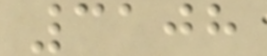3108
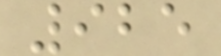925
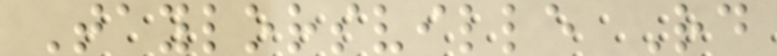Taylorsville Rd
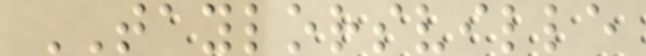TAYLORSVILLE
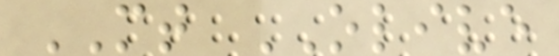MT OLIVE
